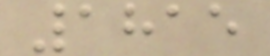1815
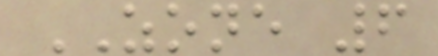ZONE 6
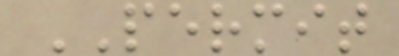PERMIT
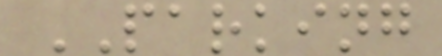PARKING
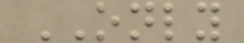ONLY
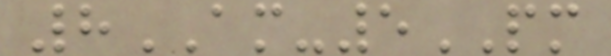8AM-5PM
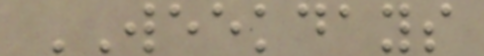WEEKDAYS
